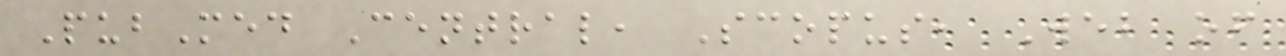PubMed Central, Scopus, Web of
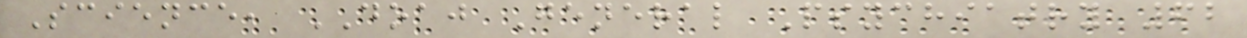Science, DOAJ General Psychiatry 62
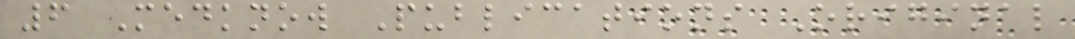6 Medknow Publications Original
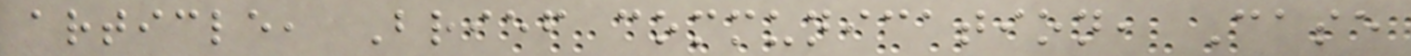article, Brief communication, Case
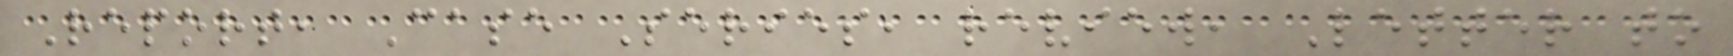Report, Case Series, review, Letter to
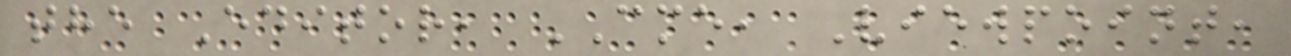the Editor, CME, Viewpoint,
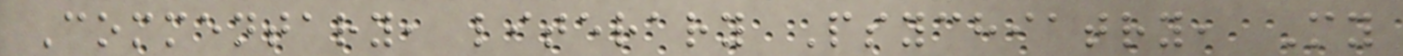Commentary, literary Psychiatry, My
